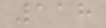118
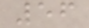56
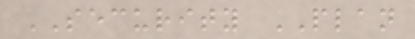SECURITY PLAN
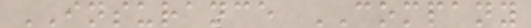INSURANCE COMPANY
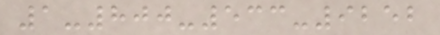1-800-533-9252
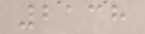2138
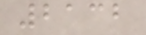2132
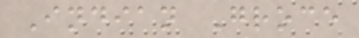Indian Groce
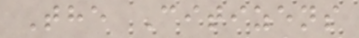The Citizens
